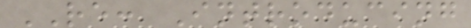RE: Introducing
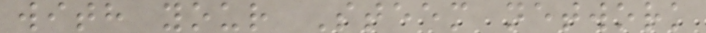with your Steem network
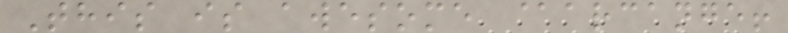This is awesome @arcange!
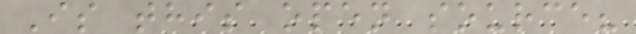Is this open source?
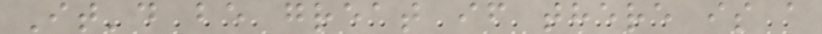It'd be great if there is a
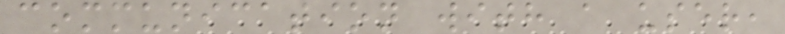communication with a user,
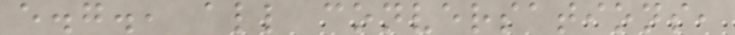e.g., all conversations,
